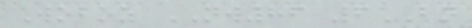Woboz NW86 6BN
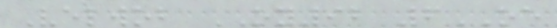Velwob OY92 6OE
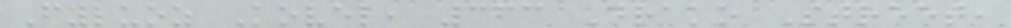Fyluoz Kovel, 363 Drako Street,
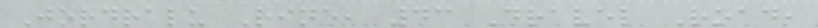Jordralu Rine, 43 Dravel Road,
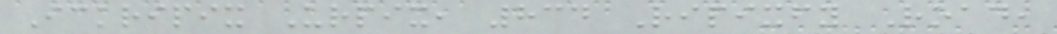Ickripix Urpix, 834 Ripixfy Road,
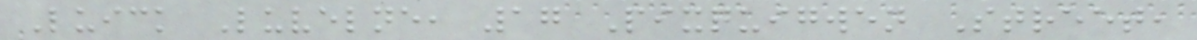Luick Luvelne, 17 Pixquigwen Street,
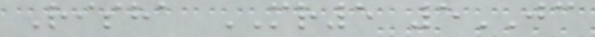Risha MR5 5JC
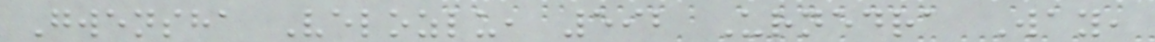Gwensha Velozlu, 592 Urnedra Way,
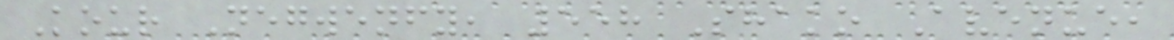Kour Negwenfy, 558 Shako Avenue,
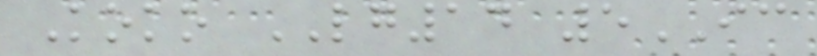Koko LG14 5IC
